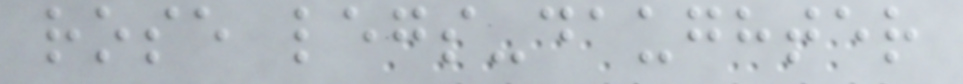rose legs-daughter
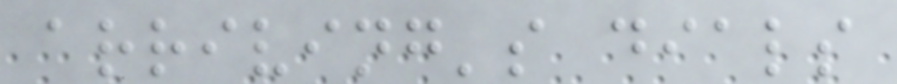arriving's dials
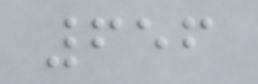656
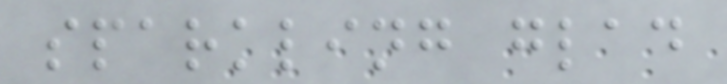sparkling glad
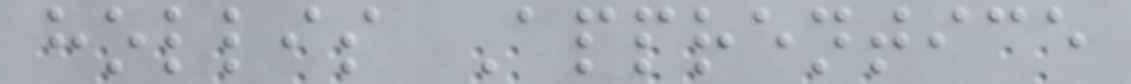hollis Apprentice
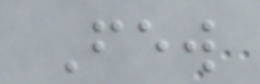Few
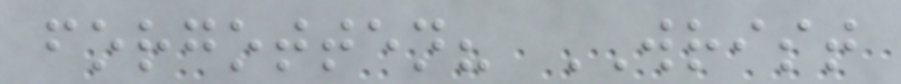forgotten? WRIST
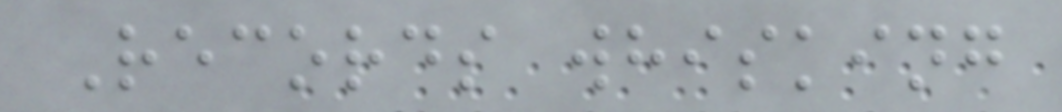Records whisking
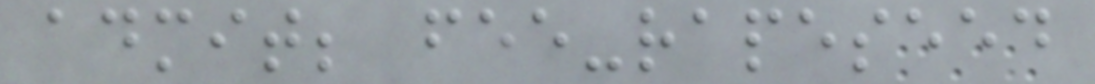admit; fee-rapeseed
